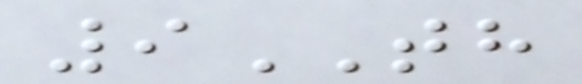9TH
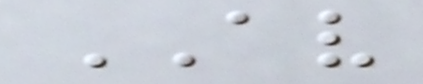AV
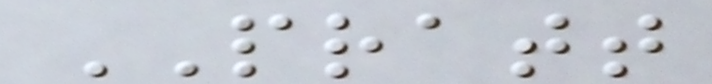PRATT
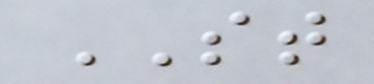ST
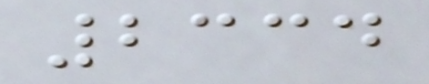2334
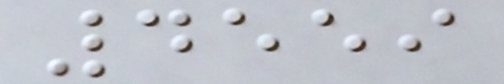4559
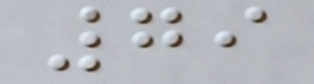79
